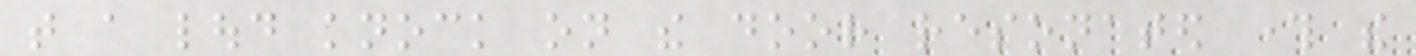that a loud knock on the door resonated through the
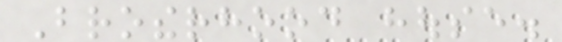Brotherhood house.
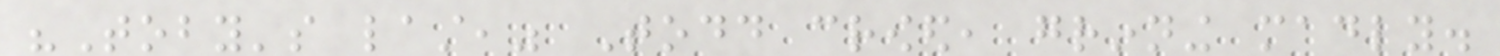"Toby's last," Todd crowed, grinning madly.
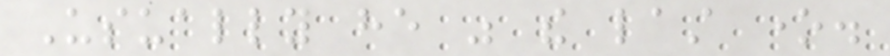Usually he was the last one.
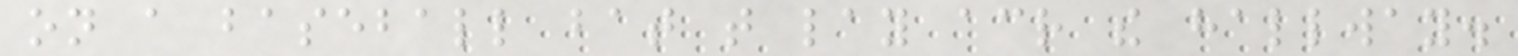on a baseball bat that lay across the hallway.
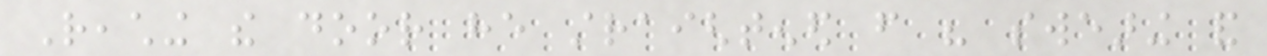Reaching the door he straightened from his swearing and
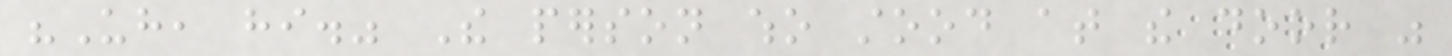"Uh, hi." The person who stood at the door was
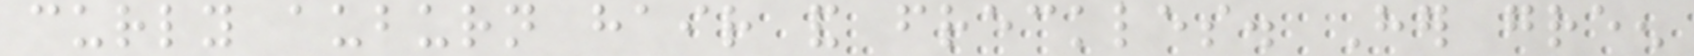curly auburn hair and freckles. Her green
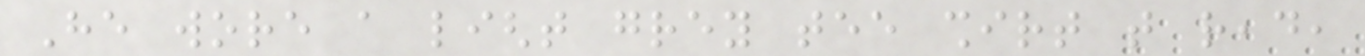He wore a light grey tee shirt that read,
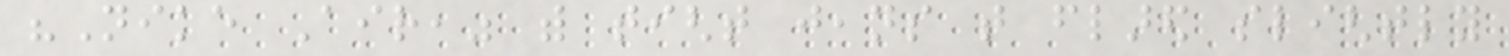"Nike Air," with tight jeans that flared slightly
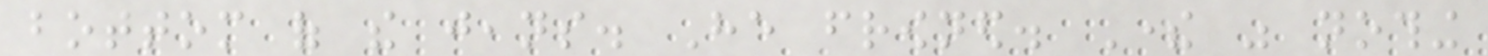bottom of the jeans. He frowned. There was nothing
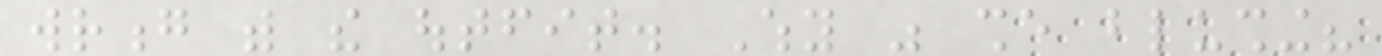wrong with the outfit. Why was she blushing?
